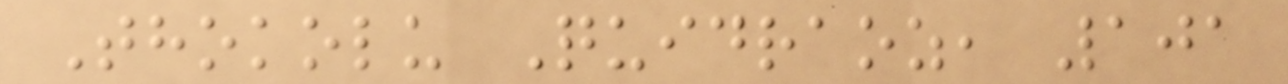Thokolu Quidraoz, 101
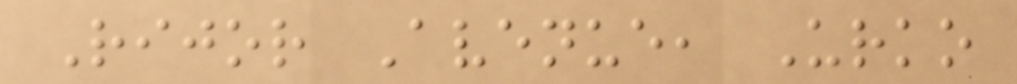Rijor Avenue, Urko
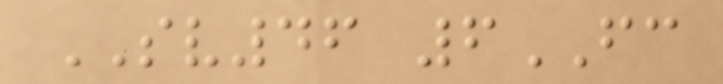SV46 6FC
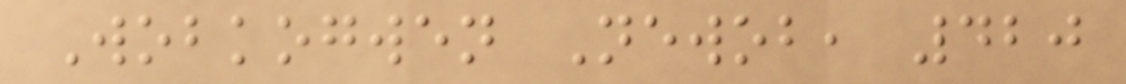Wobkogwen Newob, 420
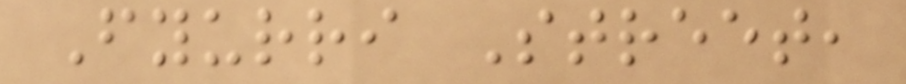Fyurri Street,
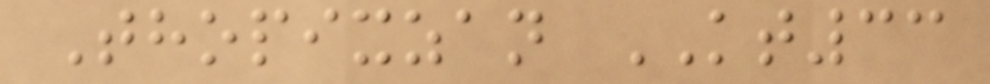Thopixzan KT33
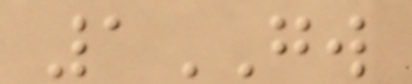1GW
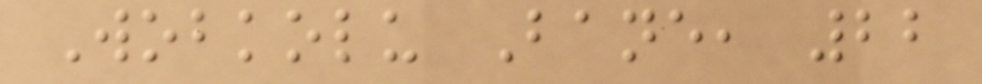Wobkolu Bane, 22
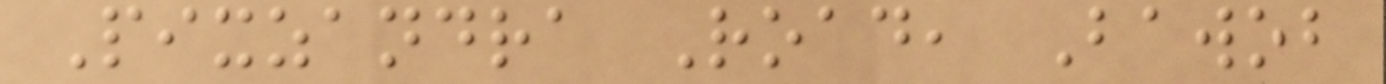Pixzandra Road, Bawob
